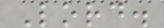Lord.
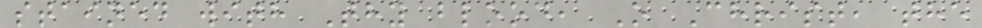stained with Thy blood, O Christ, the
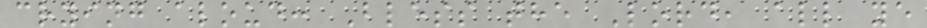crying aloud: Bless the Lord, all ye
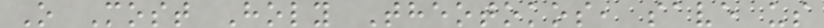O Most Holy Theotokos, save us
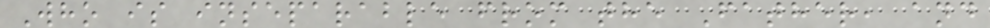Who is inseparable from the Father, and
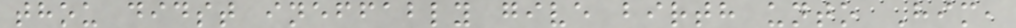thou didst ineffably give birth unto Him,
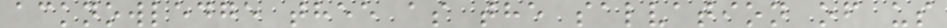acknowledge thee as the salvation of us
